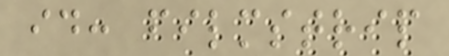id: filmstrip
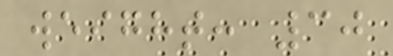weight: 30
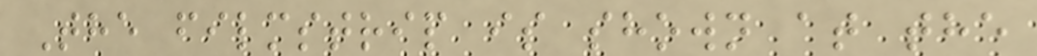The filmstrip is shown at the
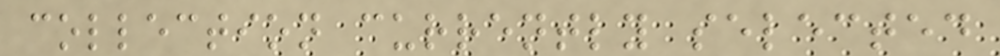collection currently selected
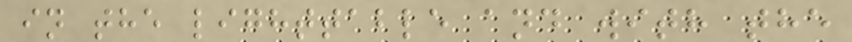in the lighttable and with the
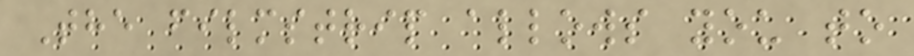The filmstrip allows you to
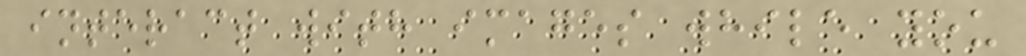interact with images while you
